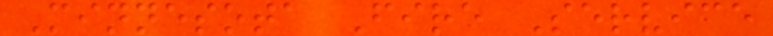Minnesota Fire Service
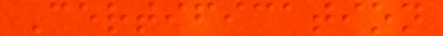Certification
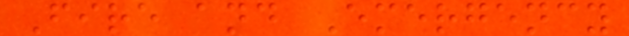Fire and Emergency
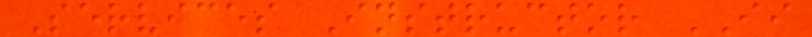Services Instructor II
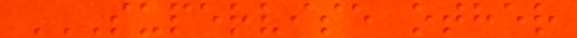SUPERVISE OTHER
